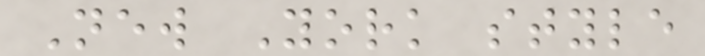New York style
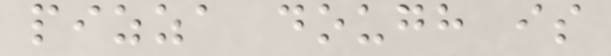pizza dough is
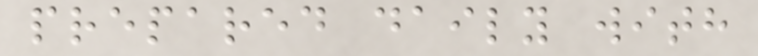prepared daily with
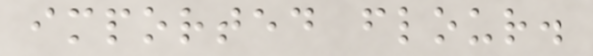imported flour.
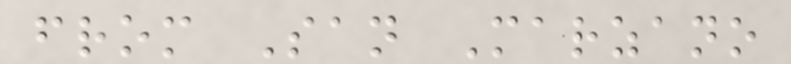from San Marzano
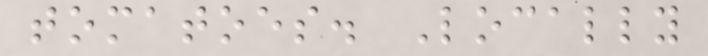tomatoes. Locally
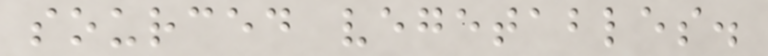sourced vegetables.
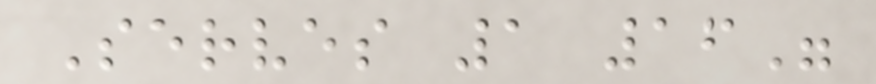Serves 1 16"
